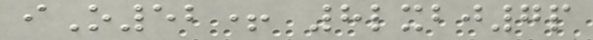iO52+ 8lxbj7p
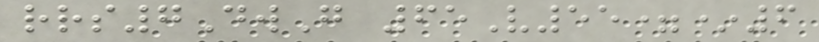rrs7DwG 65V55=*6
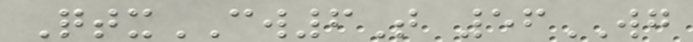QtxCW6T 56WG
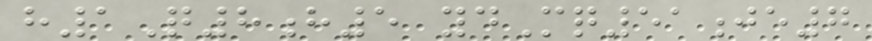h1Q8h5 ydMq51je7
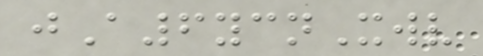jA6ycnXwv
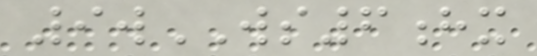9wWS6hx
